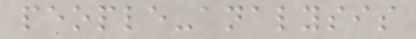people-analysis
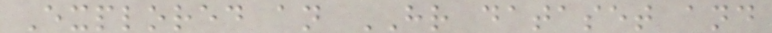Explored an HR dataset and
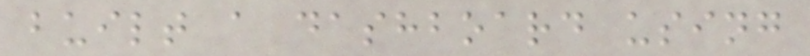built a dashboard using
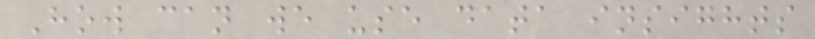How can we use data insights
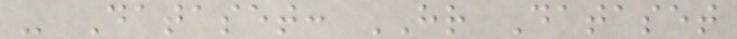- Dataset: HR Dataset
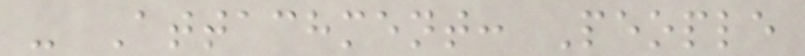- Attachment: People
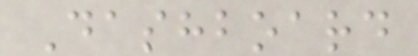Dashboard
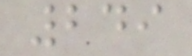249
